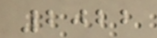2022
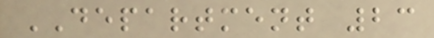DEPARTMENT 23
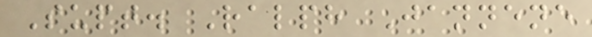Supt. Ralph Jannene
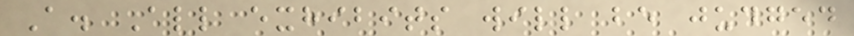A. All exhibits will be judged
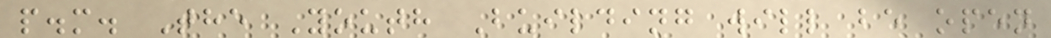p.m. The Youth Building will be open
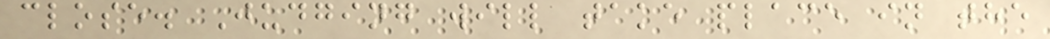close. Judging will take place in the
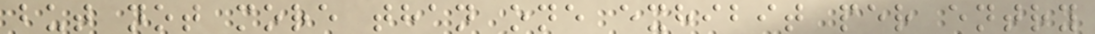but not more than one exhibit per entry
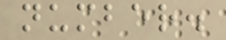number.
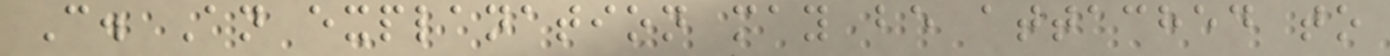C. An explanation may be attached to
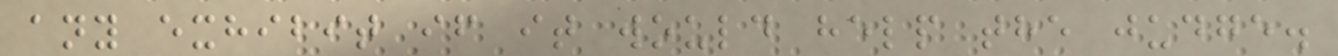any exhibit if it would help the judge.
